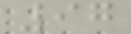97
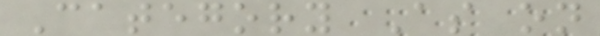Category As on
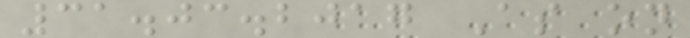31.03.2017 As on
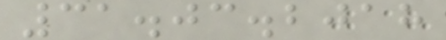31.03.2018
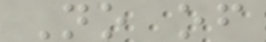No of
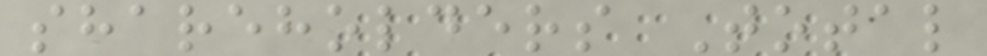shareholders Total
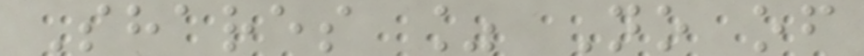Shares % No of
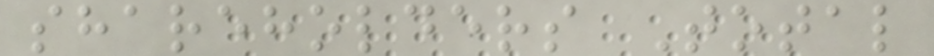shareholders Total
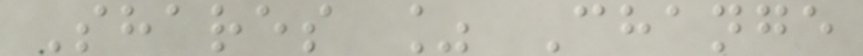Shares % Change
